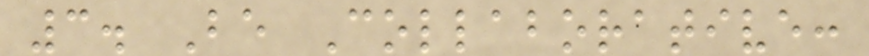3. Be Collaborative:
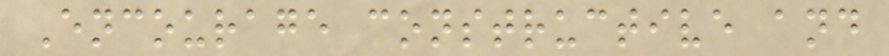Encourage constructive and
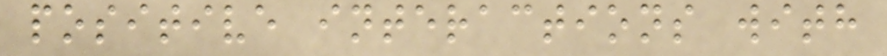positive interactions with
